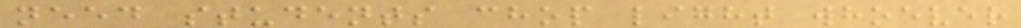need students chop light whoever
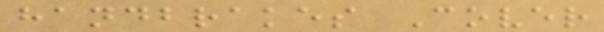handbrakes Cover
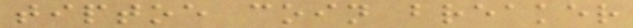tiptoe coin breaker
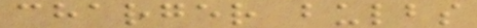charger bulbs
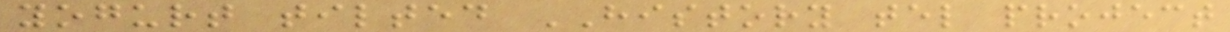yogurt tilted HISTORY tel project
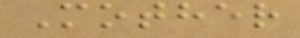Mother
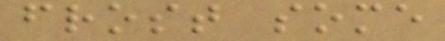frost some
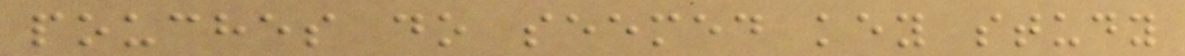pouches do seemed key study
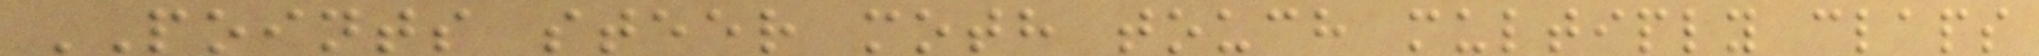POINTS steer moth touch multiply claps
